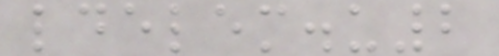ldelem.u2
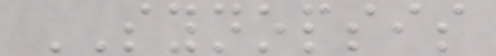SYNOPSIS
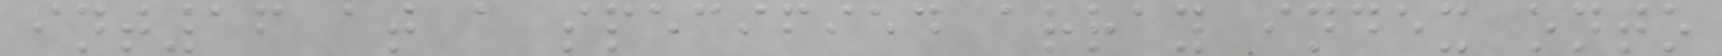int16 at a specified array index onto
